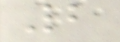2
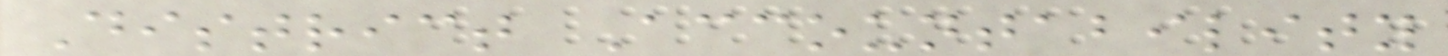District Accountability
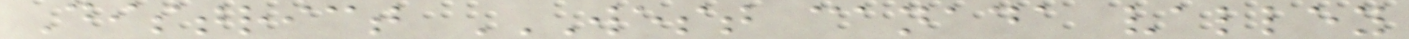District WEST CANADA VALLEY
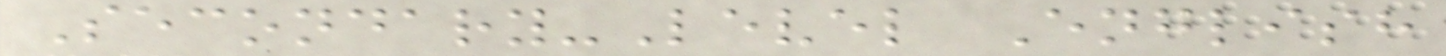Secondary-Level English
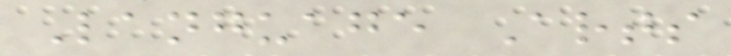Language Arts
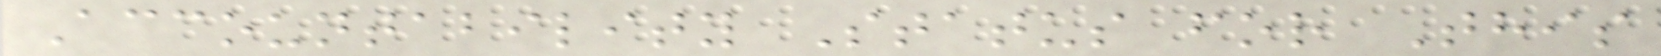Accountability Status for This
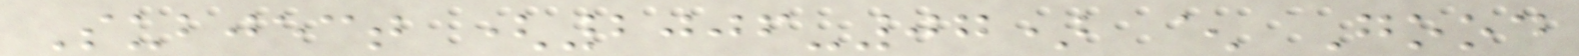Subject (2006-07) ^ Good
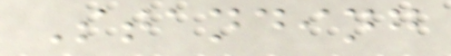Standing
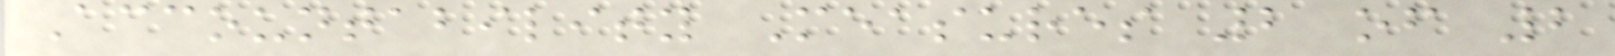Accountability Measures 2 of 2
